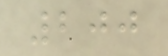200
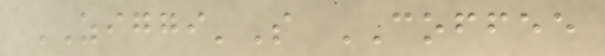ZIGGI'S COFFEE
